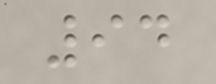94
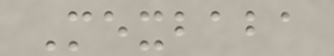Mexbaba
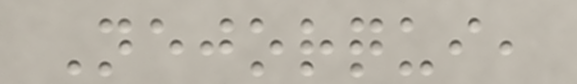Nejorqui,
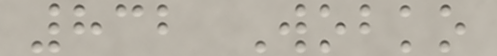832 Wobko
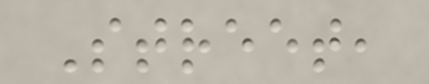Street,
